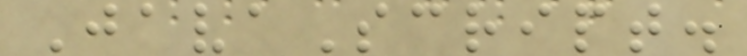JavaScript.
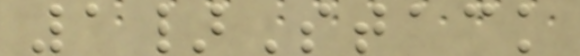1}Stack
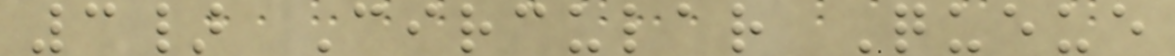3} Circular Queue
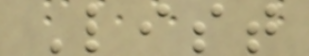List
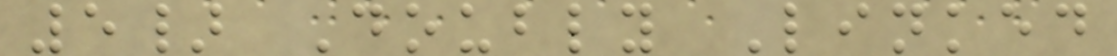5} Doubly Linked
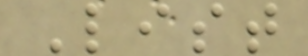List
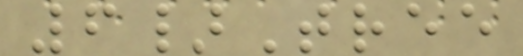6}Tree
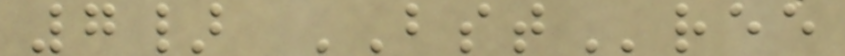7} BSTree
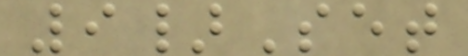9}Set
